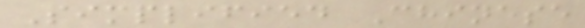Simplified Chinese
